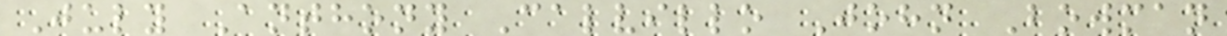July Anthony Calvillo John Bowman
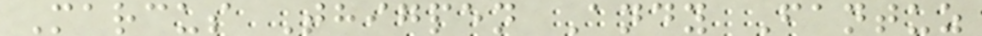Marcus Thigpen Andy Fantuz
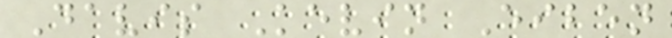Davis Kevin Eiben
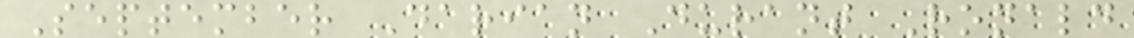September Darian Durant Ronald
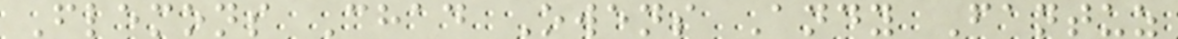Flemons Chad Owens Andy Fantuz
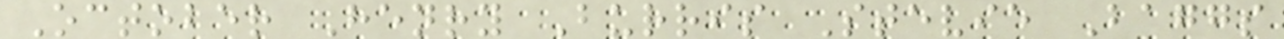October Henry Burris Stevie Baggs
